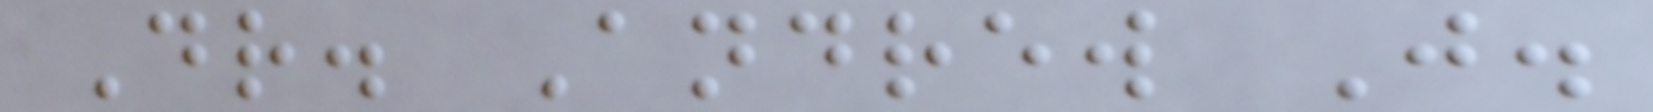Dr. Andrew J.
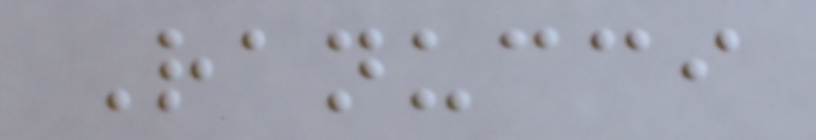Ranucci
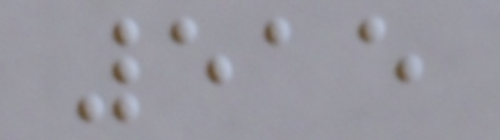515
